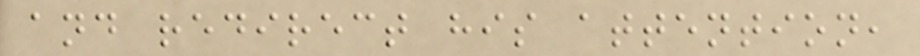and redirect his attention,
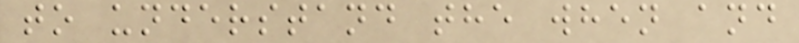to understand the when and
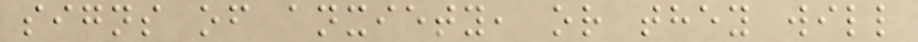signs of anxiety, or they will
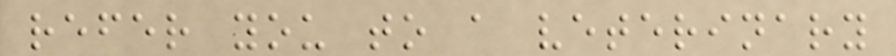refer you to a veterinary
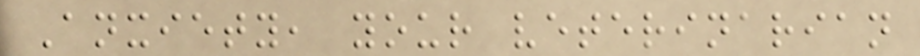Anxiety, your veterinarian
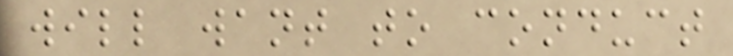will want to conduct
